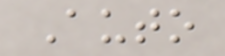Auto
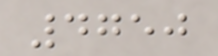4750
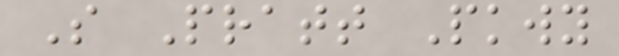S Pratt Pkwy
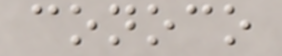conoco
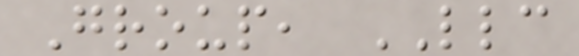Group, LLC
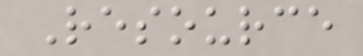Resource
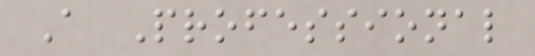A Professional
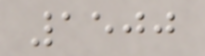1500
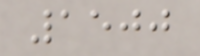1500
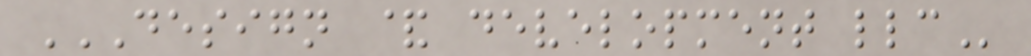DESIGN & DEVELOPMENT LLC
